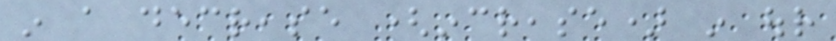in a decrease (increase) in our
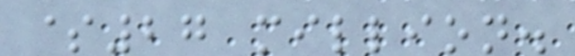$27 million.
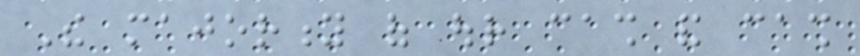The majority of our cash and cash
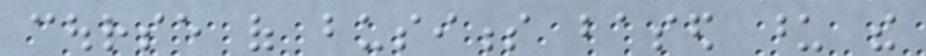course of business based upon the
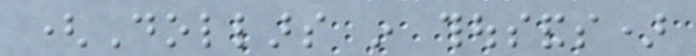(Dollars in thousands)
